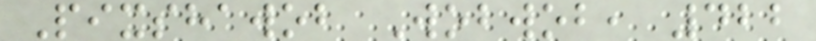Pixshawob Wobwob, 422
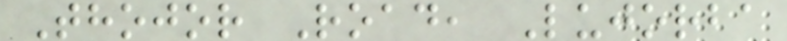Thojor Road, Lujorba
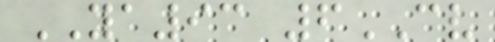YA93 6CV
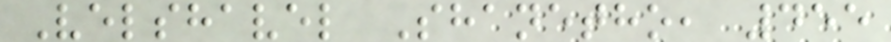Velshavel Shanetho, 455
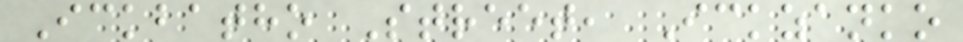Ickbatho Street, Ickzanko
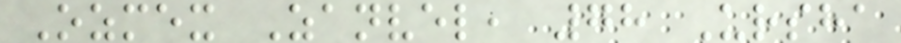Ozmex Zanvel, 78 Ursha
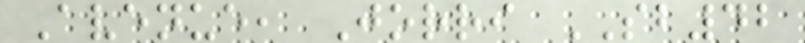Avenue, Jorri SB42
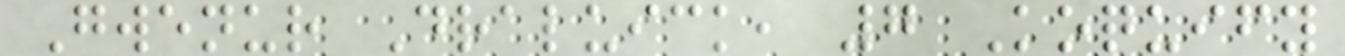Gwenur Draluick, 7 Koquify
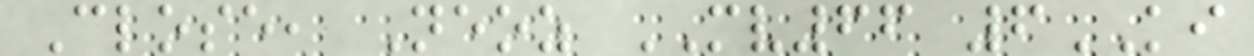Close, Neoz MV66 6KI
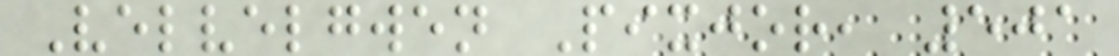Velvelgwen Pixjor, 501
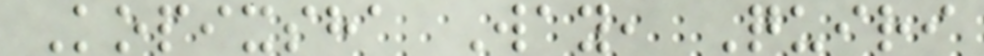Kopixsha Way, Quiri
